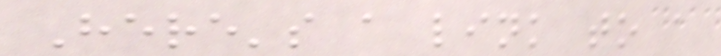Here's a link to a
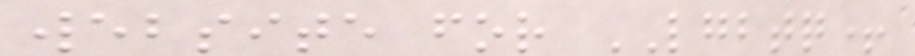website for LGBTQ+
